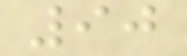90
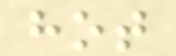hot
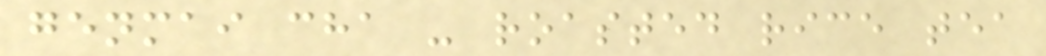genmai cha - roasted rice tea
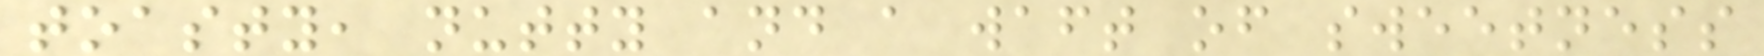toasty, nutty and a waft of sweetness
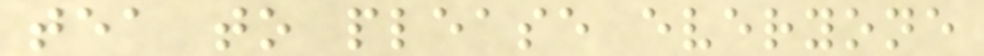tea to please everyone
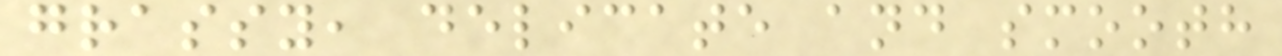grassy, delicate and smooth
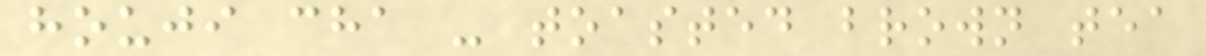houji cha - toasted brown tea
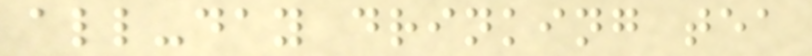all-day drinking tea
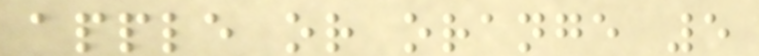apple or orange 5
